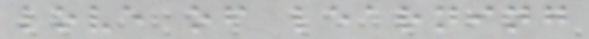love of learning
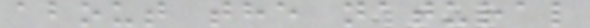about the natural
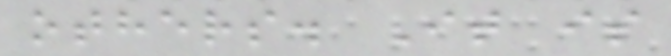others. It is
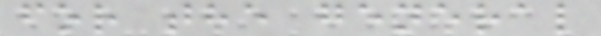for the general
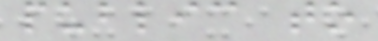public to
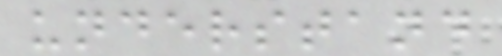understand
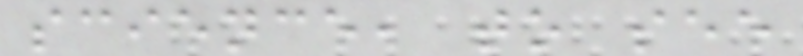science, to see
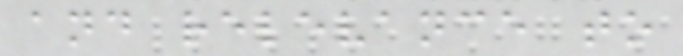and relevance to
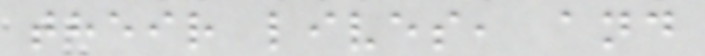their lives, and
